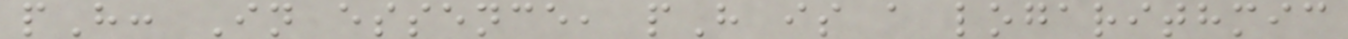pH: In essence, pH is a logarithmic
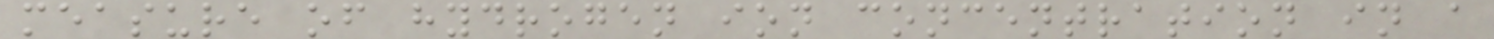measure of hydrogen ion concentration in a
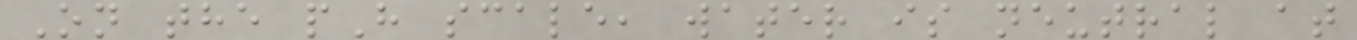On the pH scale, water is neutral at
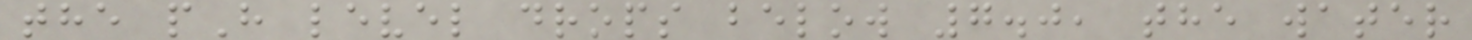the pH level drops below 7.0, the water
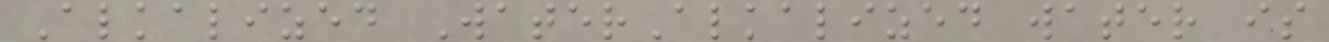Alkalized WaterAlkalized water is
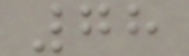78
